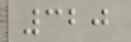320
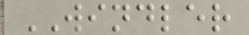WINDLER
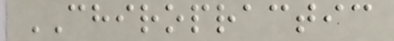CHIROPRACTIC
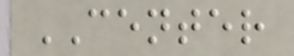CENTER
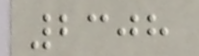2308
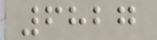6827
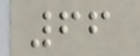66
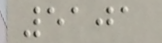5101
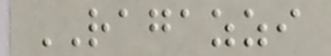RAGAZZI
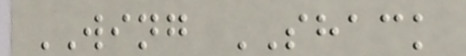WING SHACK
